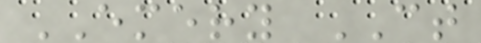EMERY CT
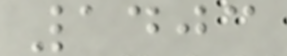1403
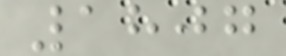1807
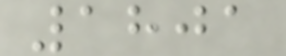1801
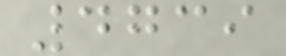4739
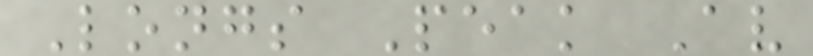Longs Peak Av
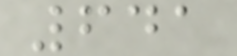641
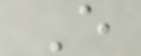E
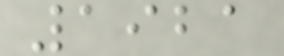1921
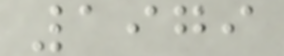1979
